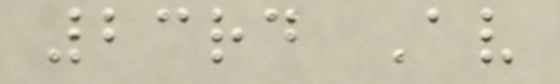23rd Av
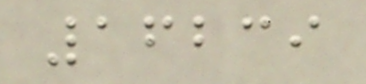16239
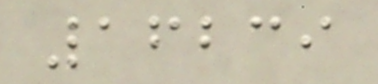16239
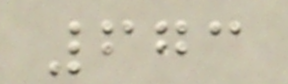673
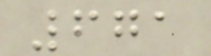671
